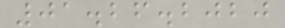01.26.2020
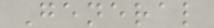General
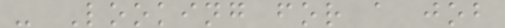- Looking for a job
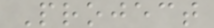Project
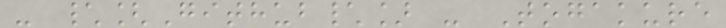- \[Github\] - Togakure
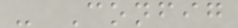- Config
